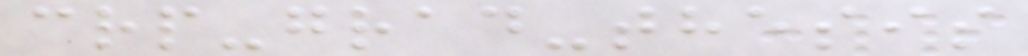crp-grad-thesis
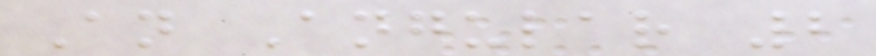An Angular 2
